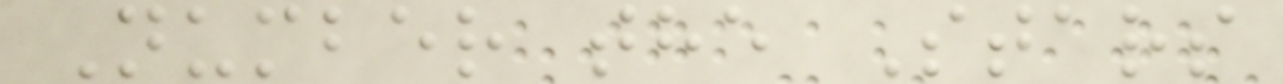Number the Stars
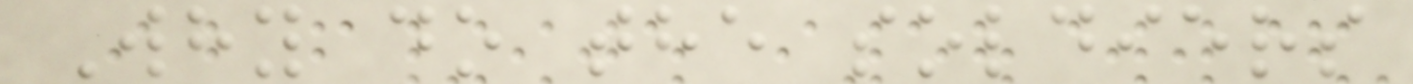Why do the soldiers
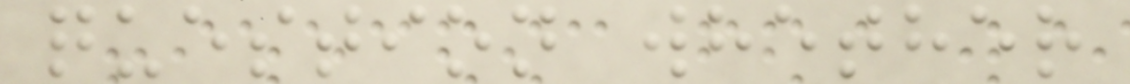question whether
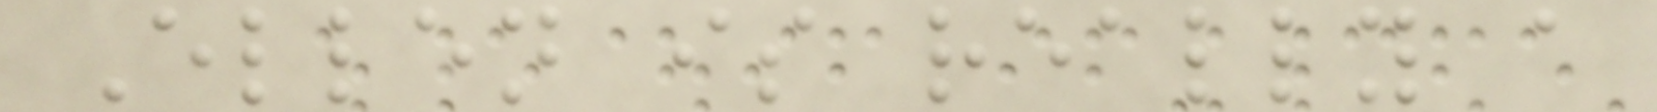Ellen is really a
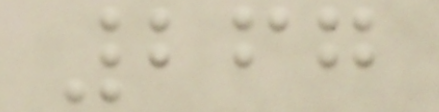267
